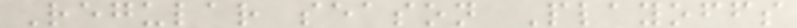Regular season Playoffs
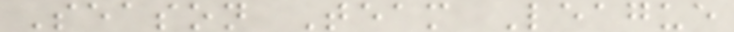Season Team League
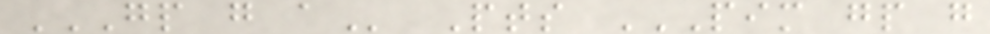GP G A Pts PIM GP G
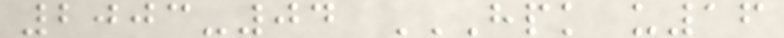2003-04 HPK U16
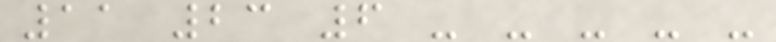11 23 6 - - - - -
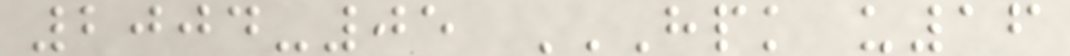2004-05 HPK U16
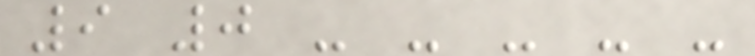9 0 - - - - -
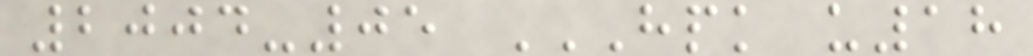2004-05 HPK U18
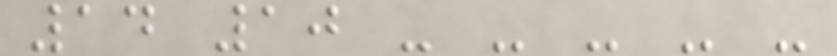14 10 - - - - -
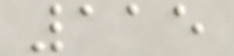115
